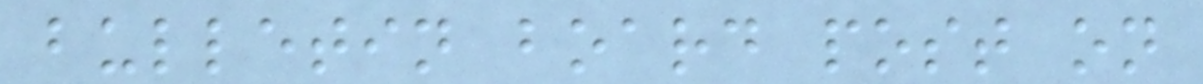bulletin board post on
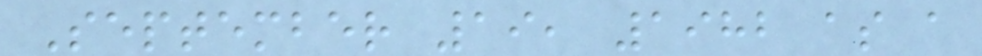September 19, 1982 as a
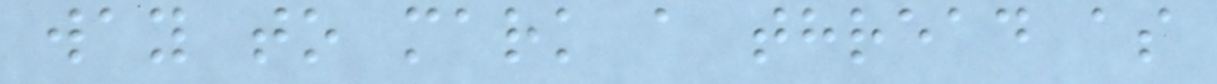way to mark a thread as
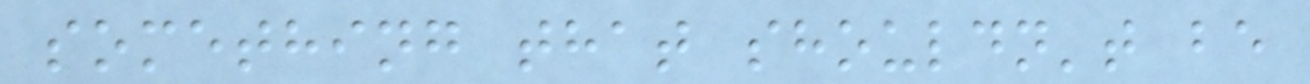something that shouldn't be
